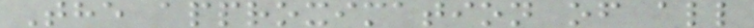The approximation of all
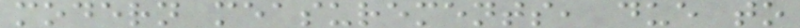modern measurements, due to
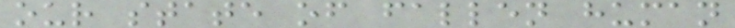our state of fallen human
